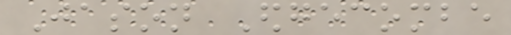Jason Edgecombe
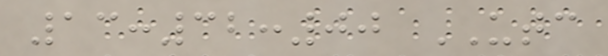13:32:00 UTC
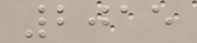2015
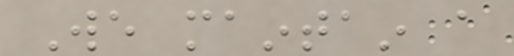We maintain a
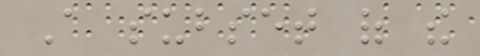A subset of the
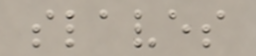slaves
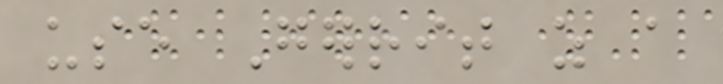use Gerrit as a
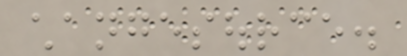changesource.
